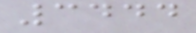3444
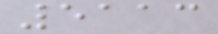5113
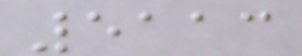5113
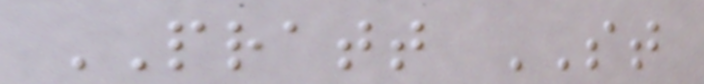PRATT ST
